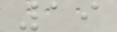19
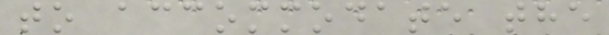to accommodate the
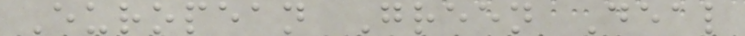European Green Deal
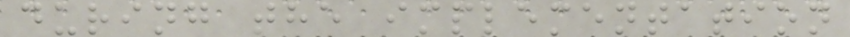during the implementation
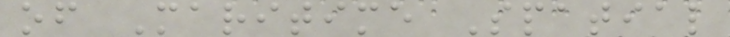of Maritime Spatial
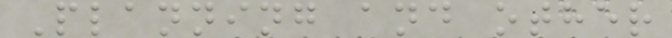Planning and other
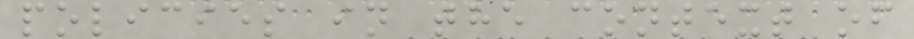policies in the context of
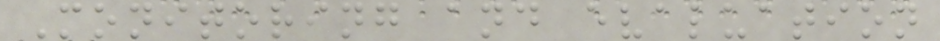Monitoring and evaluation
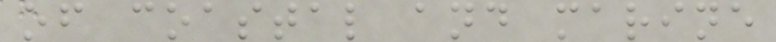of coastal and marine
